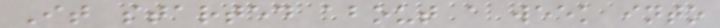It started about a week into
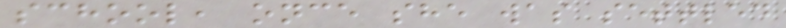school, once she was settled
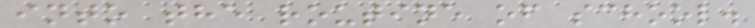into the routine of school.
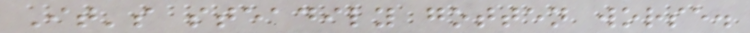It's steadily gotten worse.
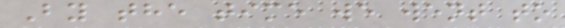By the time we went to
